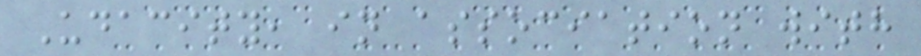Udacity, in association with
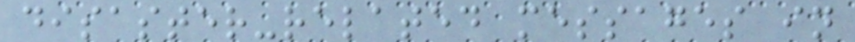disaster-related messages in
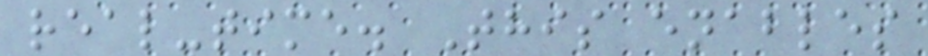real-time. This enables
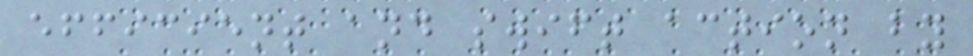efficient and swift action by
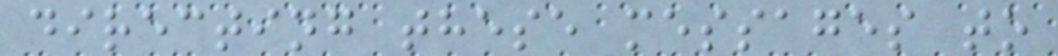directing these messages to
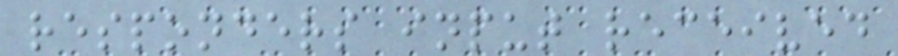responders input received
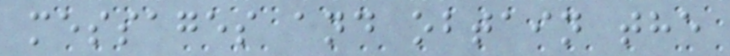messages and obtain the
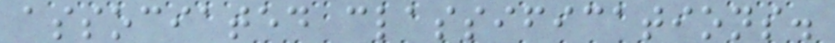associated classifications.
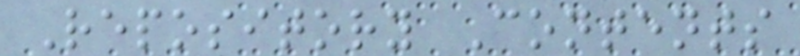Repository Contents
